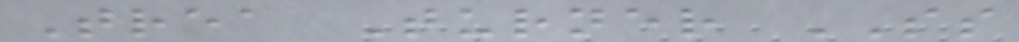Trea Turner SS
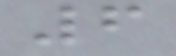6
